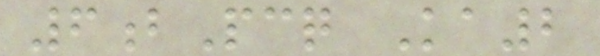6bPcq Ka2
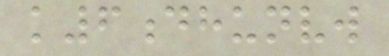k6dhunvw
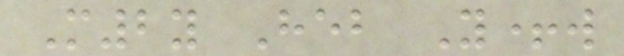M2y Heb Y+w
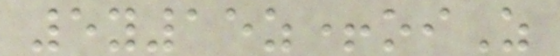5y15z+oiZ
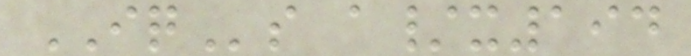IQs a/x194
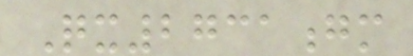Qx2731gm
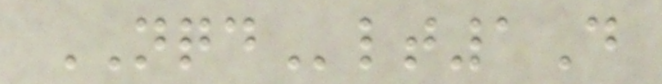NQDlt1D
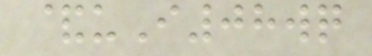&uI08wq
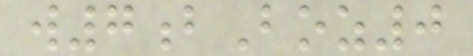w7bBoz0
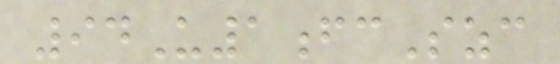94U1fcSzc
